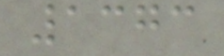1373
